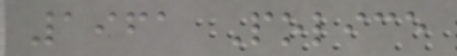1961 Police
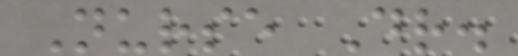Nurse Dr.
